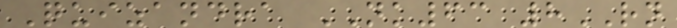Quizandra NK63 8RN
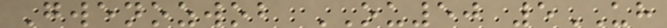Gwenozwob OU50 5UH
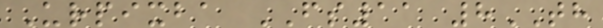Urpixba FS11 8TH
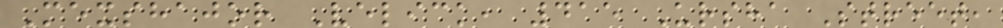Mexshajor Velick, 415 Ursha Street,
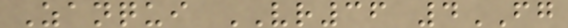Zanqui VR36 4FG
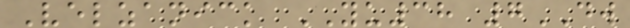Velzanick YU38 7DW
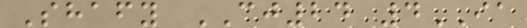Shafy CJ24 4IA
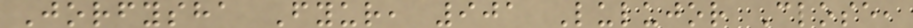Jorfysha Fyur, 901 Lulujor Close,
